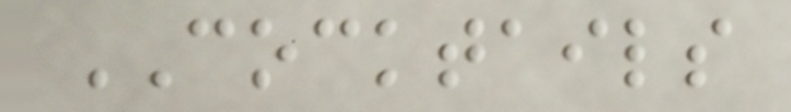COCKTAILS
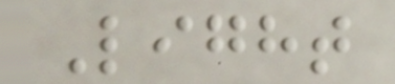Light
